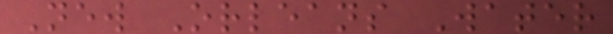New Orleans Water
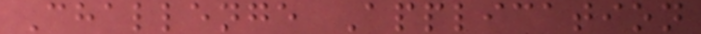Challenge Application
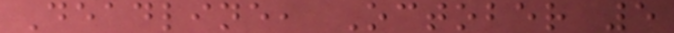Deadline, October 5
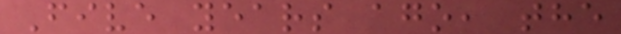Five years ago, the
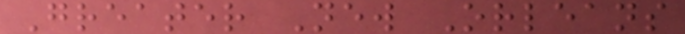Greater New Orleans
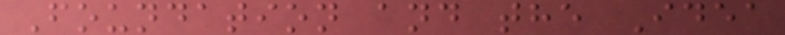Foundation and the Idea
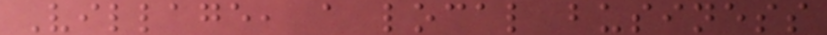Village, a local business
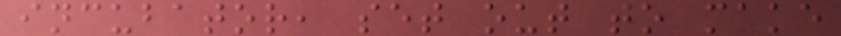incubator, set out to make
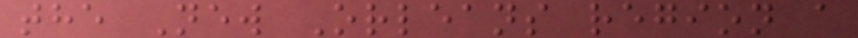the New Orleans region a
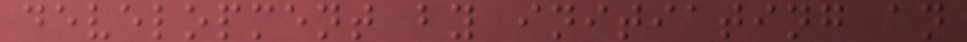development by initiating an
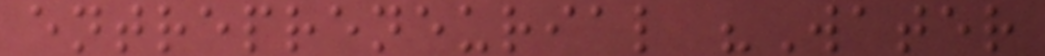entrepreneurial "Water
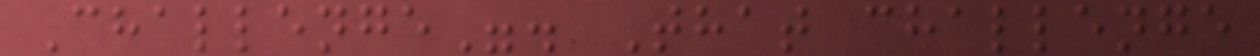Challenge". That challenge
